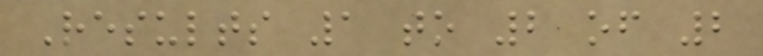Results 1 to 2 of 2
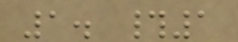1. #1
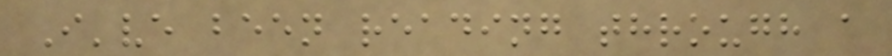I've been reading through a
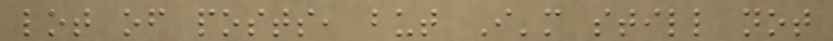lot of posts, but I'm still not
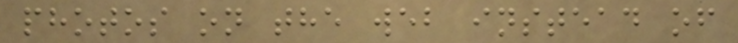photos on the web instead of
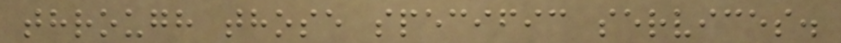through those specific services.
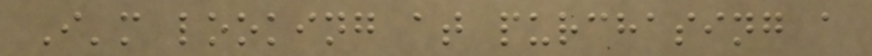I'm looking at purchasing a
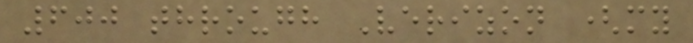600 through Verizon (my
